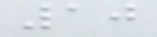10
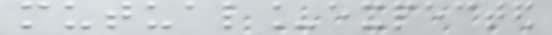mutual_expected
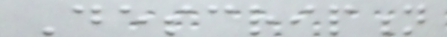Description
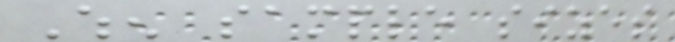When sample sizes
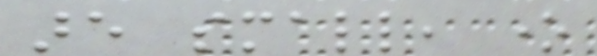are small, one
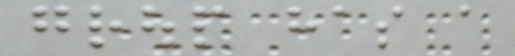group has a
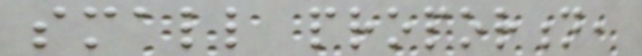small proportion,
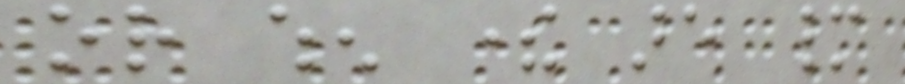or when there are many
